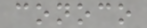conoco
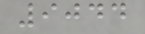9044
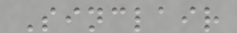Sinclair
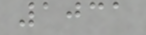1031
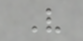V
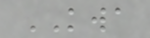KWA
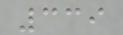339
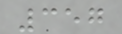357
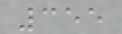355
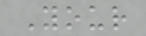Your
